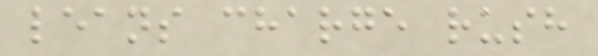leans charge rush
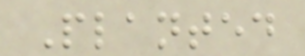Planted
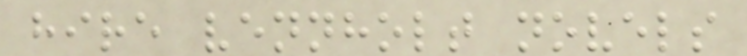hire vennholt novels
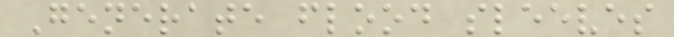Generate flood sleeves
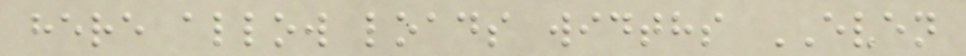here allow loads widths EVEN
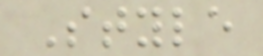Style
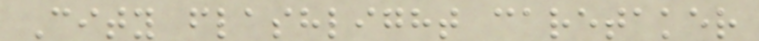City flashlight caretaker
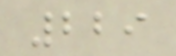229
